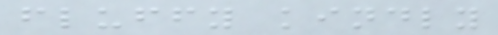fluffy kindly
